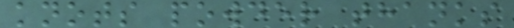knots powder thanks
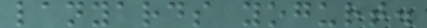lanyards yogurt.
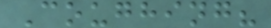Coughing?
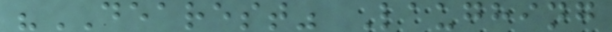"DEAREST" Laughing
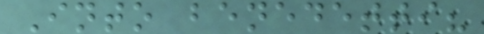Into benedetti?
